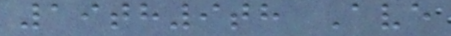19th9th Ave
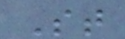St
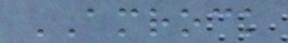AMROCK
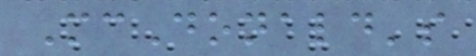McDonald's
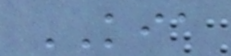KIA
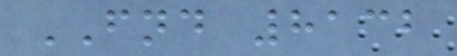FND 8132
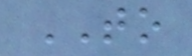TO
